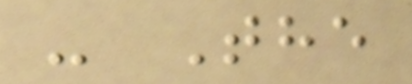- The
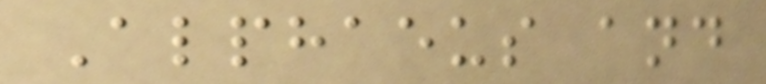Alphaeus and
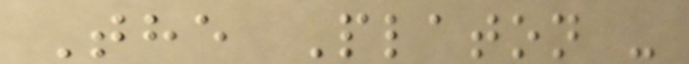The Platon -
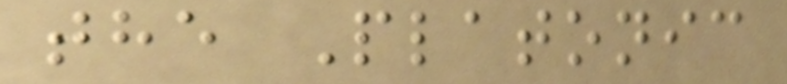the Platonic
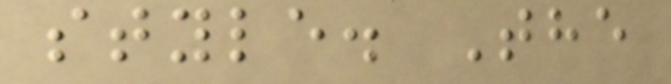style. The
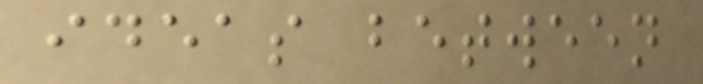ideas between
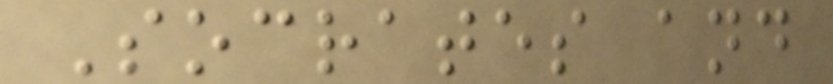Socrates and
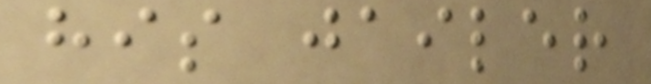his jailer
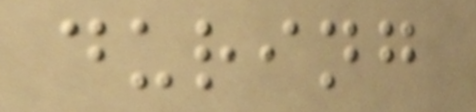during
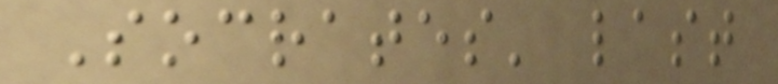Socrates' last
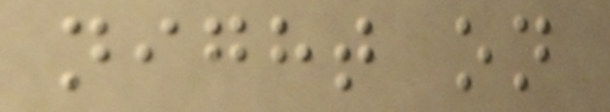night on
